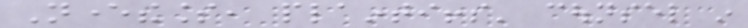Nevertheless, plaintiffs' counsel in
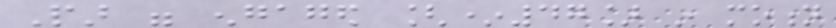Par were engaged [*47] in motion
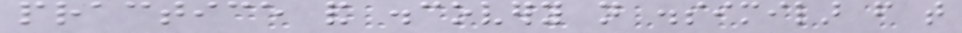practice and discovery not dissimilar from that
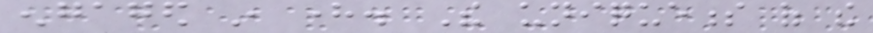engaged in here. The uniqueness of the
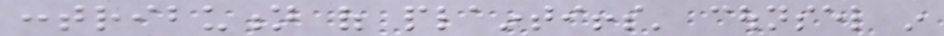contribution of plaintiffs' counsel in
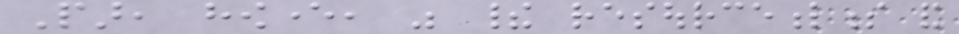Par, however, was their resourcefulness and
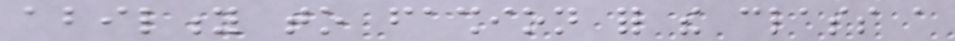ability to fashion for the class a
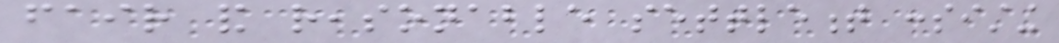fair and reasonable settlement consisting
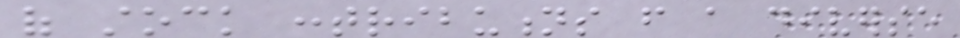of stock contributions from a diverse
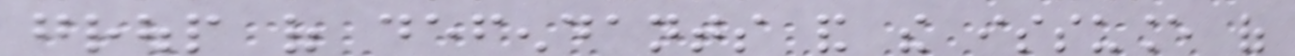group of defendants and the issuance of
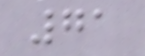71
